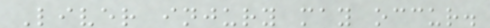Liver injury may occur.
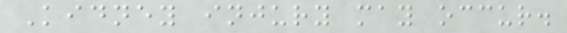Kidney injury may occur.
